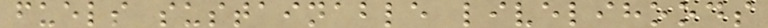fuels sustainable livelihoods
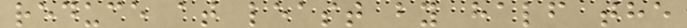reduce at least by half the
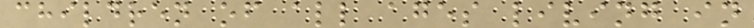children of all ages living in
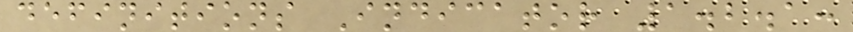definitions Indicator 1.2.1:
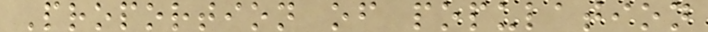Proportion of population
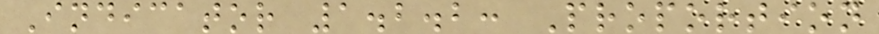Indicator 1.2.2: Proportion
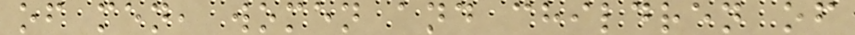of men, women and children of
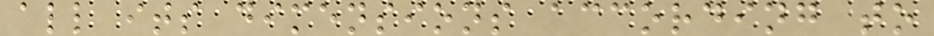all its dimensions according to
